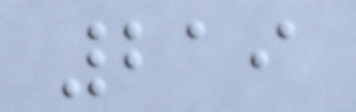219
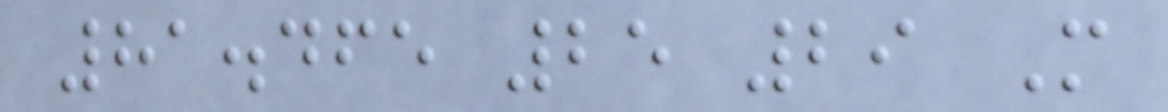81.465 25 29 M
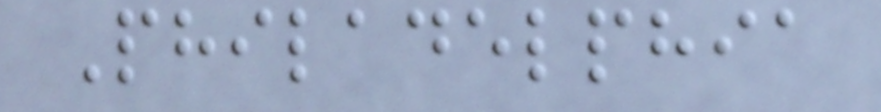Philadelphia
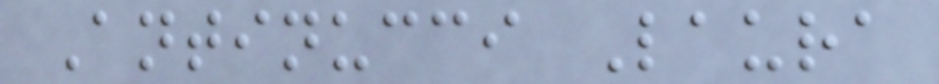Antinucci Laura
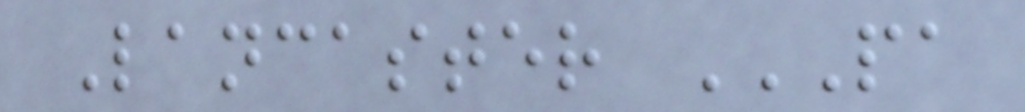Lancaster PA
